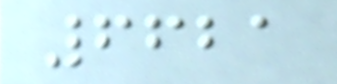6621
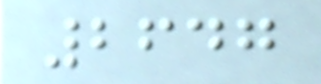2647
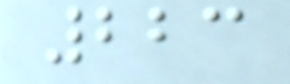223
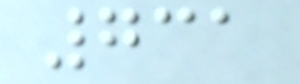731
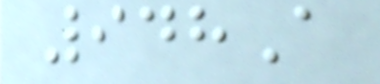948A
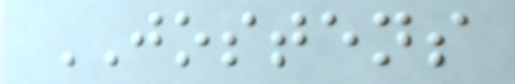JOSTENS
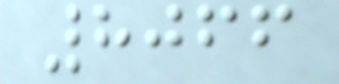8066
